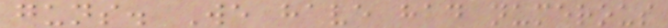guns. We have had numerous
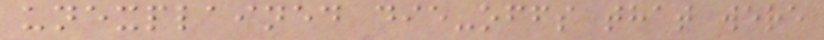unexplained die-offs that were
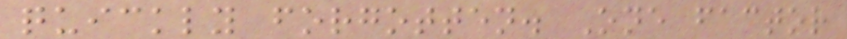quickly forgotten. One factor
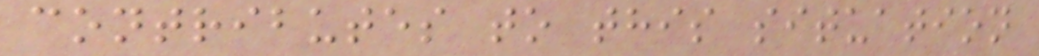contributes to this situation
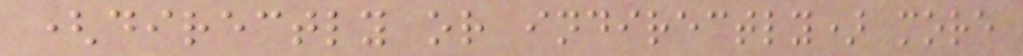(directly or indirectly) more
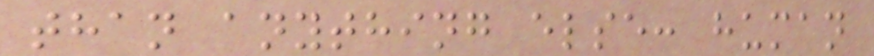than anything else: human
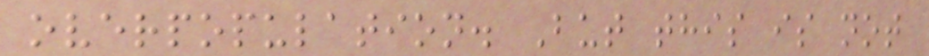overpopulation. But this is not
